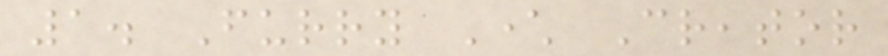1. Furry Character Creator
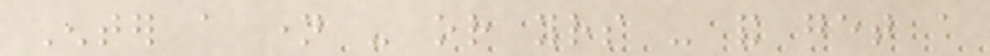Enter a name - or yours - and get a
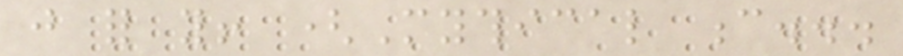just for you! (Mythical c...
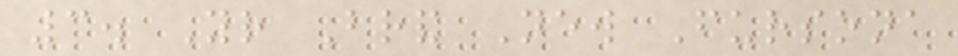3. Your Brand New Fursona
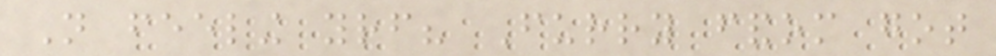Not feeling yourself? Furry fandom got
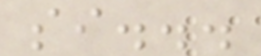si...
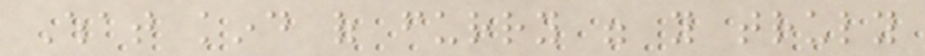What kind of furry were you truly
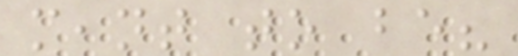meant to be?
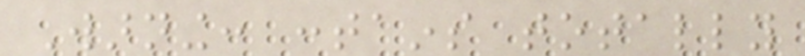Warning: contains totally
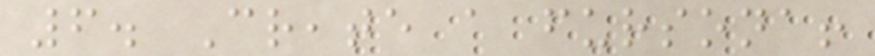6. Create a fursona!
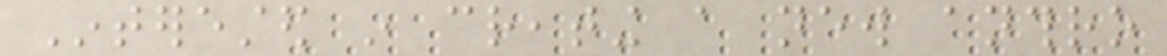Interested in creating a new anthro
